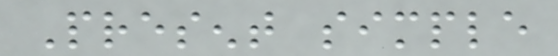Present simple
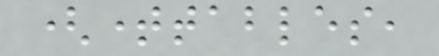(timetables,
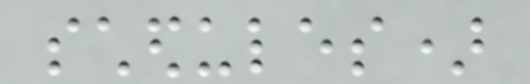schedules)
